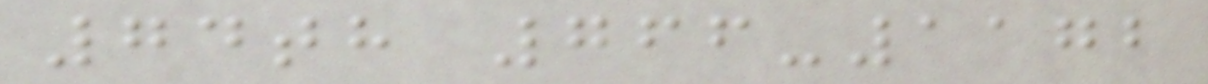74th 766-1172
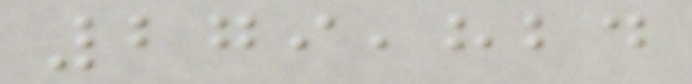279,824
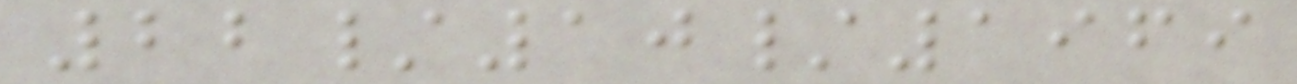22/10/1969
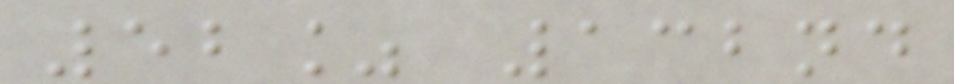52% 132nd
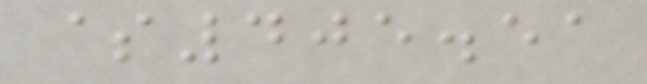$405.51
